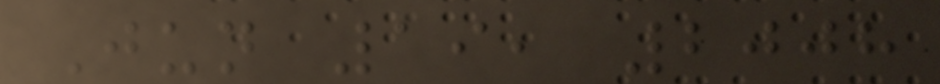Jun 19, 2008
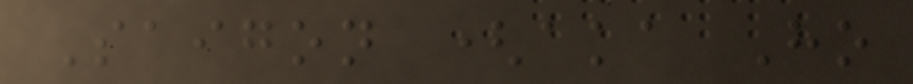Saigon (aka Ho
